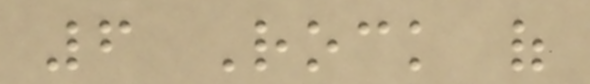6 Rock of
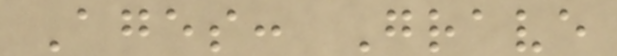Ages: Grave
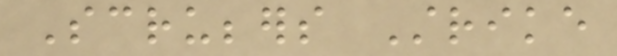Scrubbers Strike
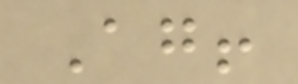Again!
